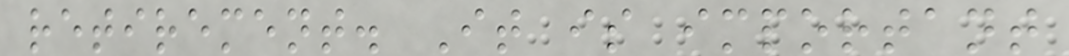retirement. It is important
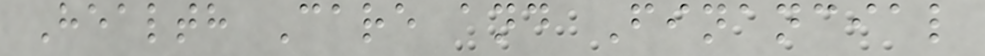Health Care and Financial
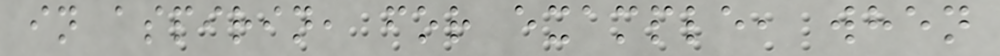in aspirin, for example, when
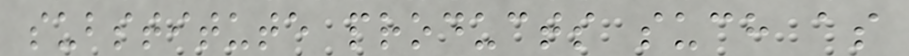substitute products such as
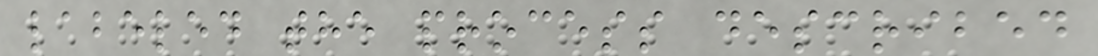labeled the process described
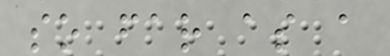so far as a
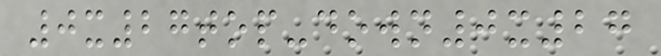0x27top-down0x27
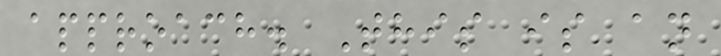approach. This is an
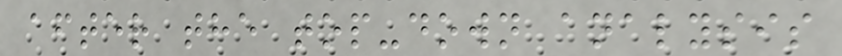after the top-down analysis
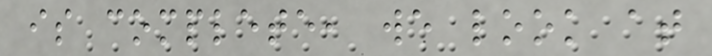is complete, we look at
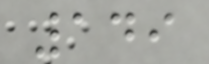149
